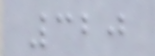320
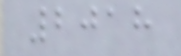2018
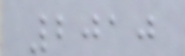2010
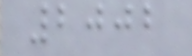2002
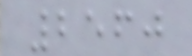2560
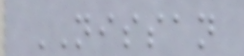NISSAN
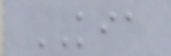KIA
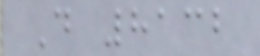D 8132
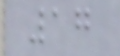17
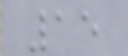15
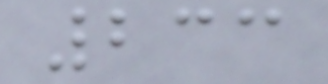233
